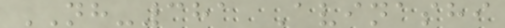NH-381 Avinashi
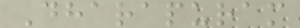Dharapuram
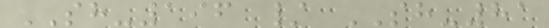SH-196 / SH-81
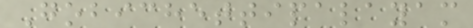Gobichettipalayam
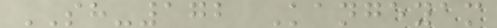SH-172 Kangeyam
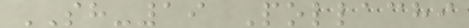SH-19 Pollachi
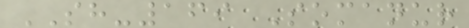SH-169 Somanur
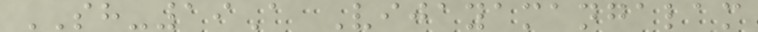SH-19A Vijayamangalam
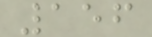156
